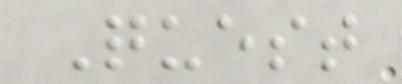Quest
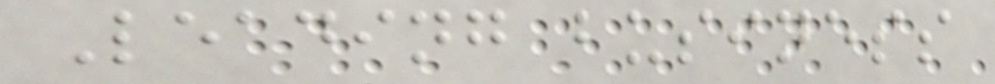Leading business
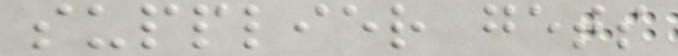supplier gets
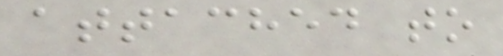attached to
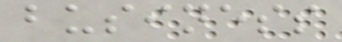business
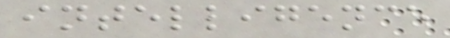intelligence
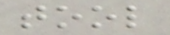tool
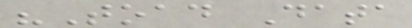"Toad Data
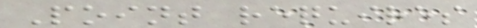Point requires
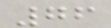76
